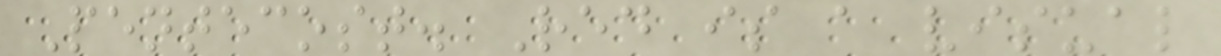Pentecost. Red is a visual
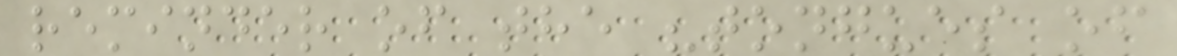reminder of the "tongues of
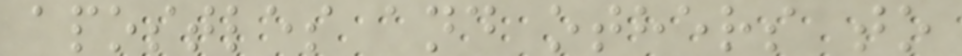apostles and others to
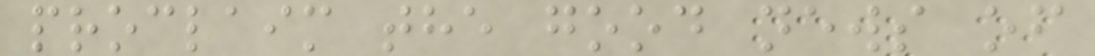proclaim the good news of
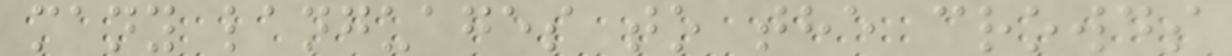many languages to the crowds
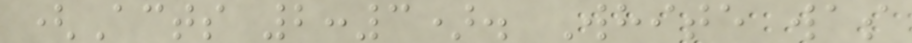(Acts 2:3). White was
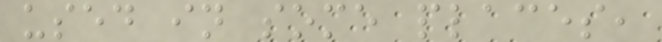used in some places,
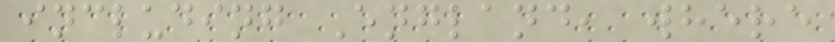including England, where
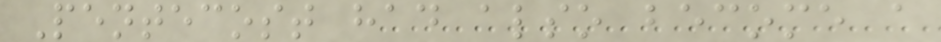Pentecost had also become a
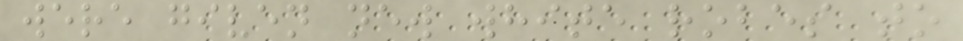were given new white robes to
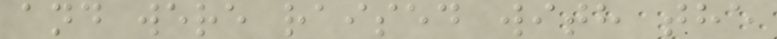and were raised with the
